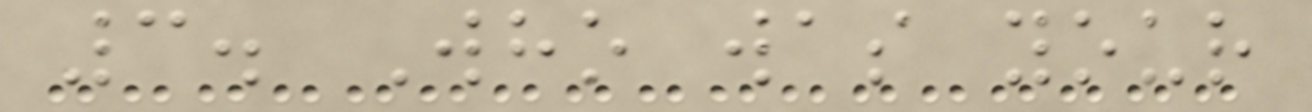3. Who was your
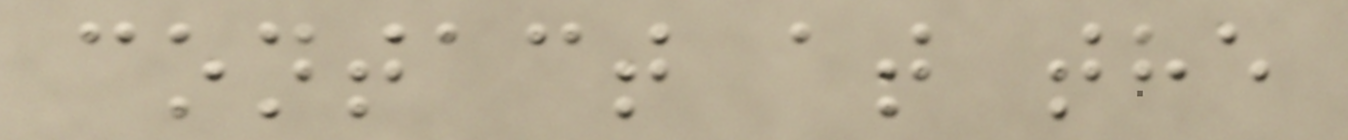contact at the
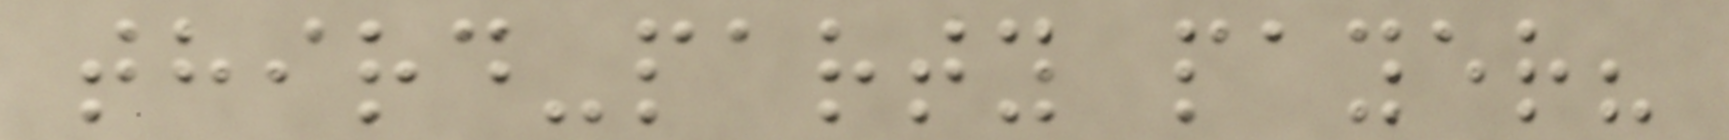third-party payer?
